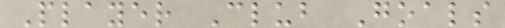Player Club Goals
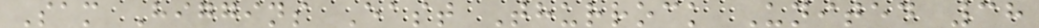Sam Higgins East Thurrock United 38
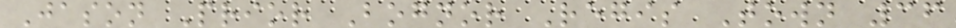Jason Prior Bognor Regis Town 36
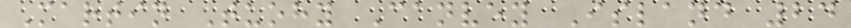Martin Tuohy Canvey Island 24
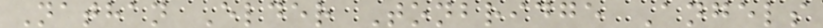Nathan Elder Tonbridge Angels
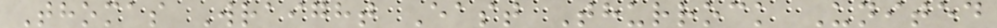Thomas Wraight East Thurrock United
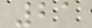21
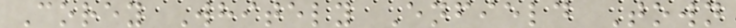Corey Whitely Enfield Town
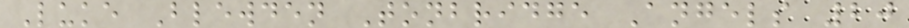Luke Blewden Tonbridge Angels 20
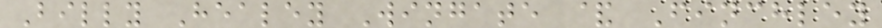Billy Healey Wingate & Finchley
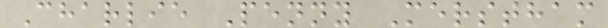Charlie Penny Merstham
